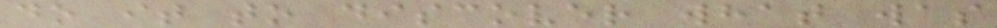do it to discover what was
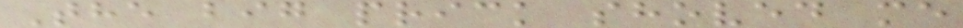The big prick shoved me
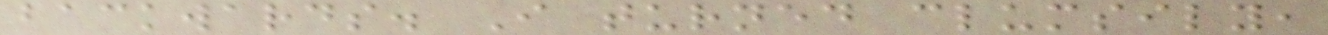backwards. I turned clumsily,
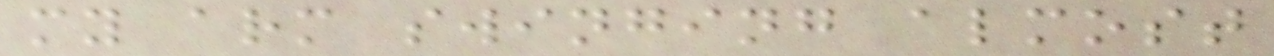my arm swinging almost
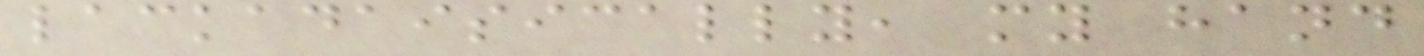lackadaisically, my hand
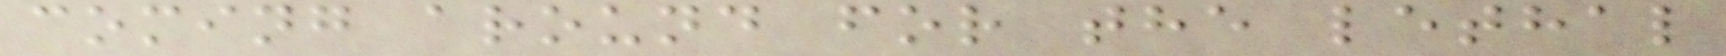coming around for the lethal
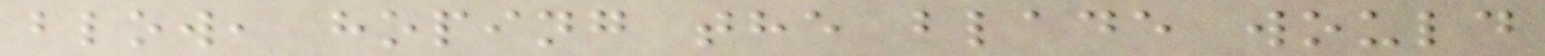blow, hoping the blade would
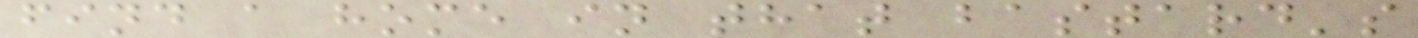find a home in that bastard's
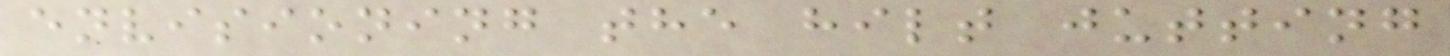envisioning the hilt jutting
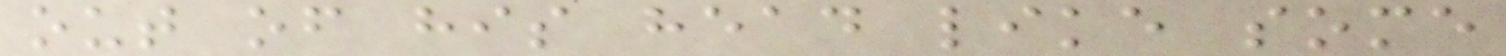out of his head like some
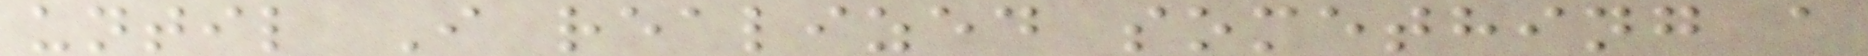until I realized something a
